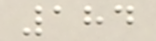184
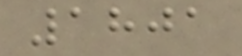1801
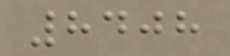8408
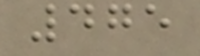475
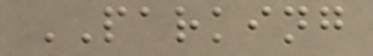PARKING
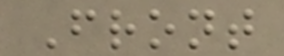Front
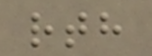rth
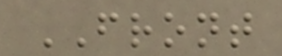FRONT
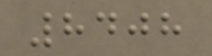8408
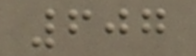607
